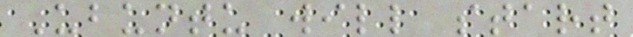Ubuntu will start
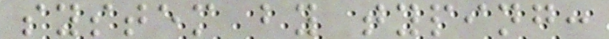system by typing:
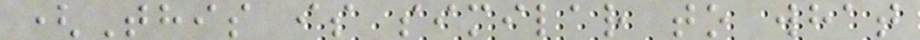(This is similar to what
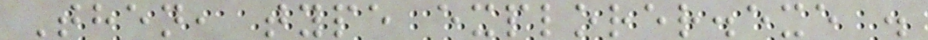Then, type explorer.exe .
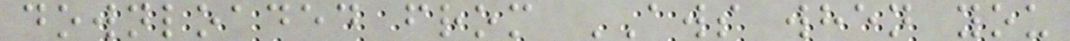downloaded from AWS when you
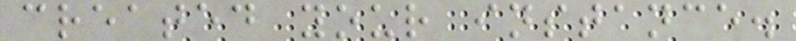created your instance.
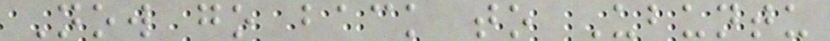Now go back to Ubuntu
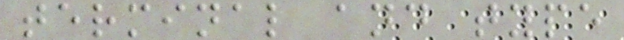terminal and type
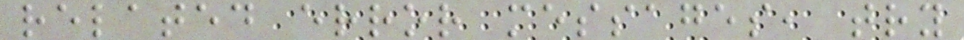related error messages, try
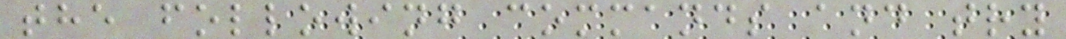the following commands and try
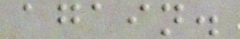again.
